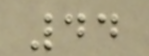44
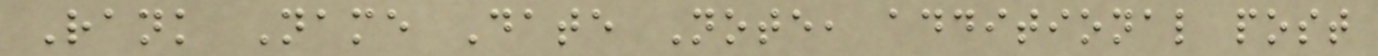Rank Name Date Note, additional post
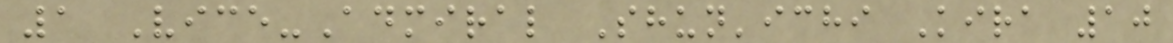1 Vice-Admiral Shun'ichi Kira 10
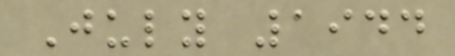July 1944
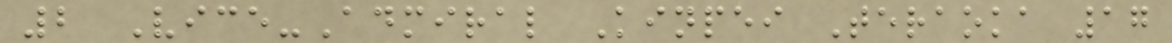2 Vice-Admiral Kinpei Teraoka 17
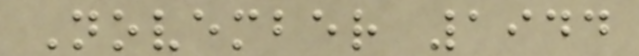November 1944
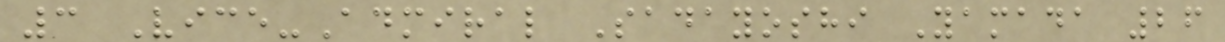3 Vice-Admiral Sadayoshi Yamada 26
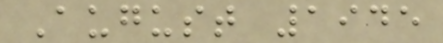August 1945
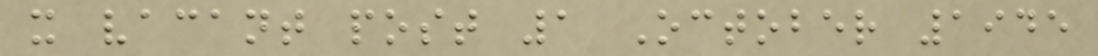x vacant post 1 October 1945
